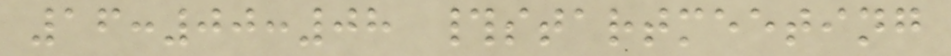16:00:08 #startmeeting
